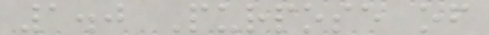1.0 Purpose of
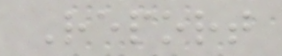Report
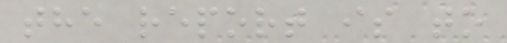the report is to
